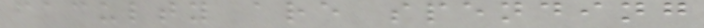faculty are spending
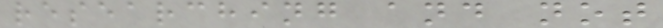researching and not
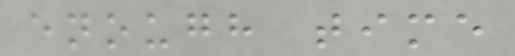enough time
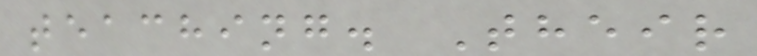teaching. Their
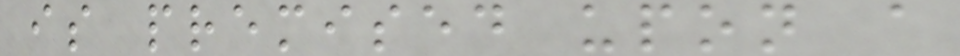is premised upon a
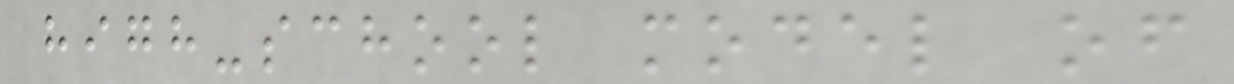high-school model of
